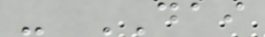- DAI
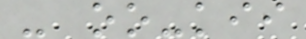- oo-kii
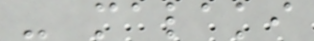- malaki
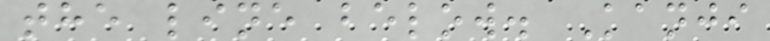the line below. Kanji
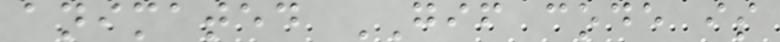animated GIF code is
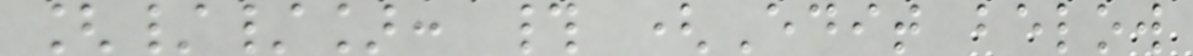[//]: # (Edit below
